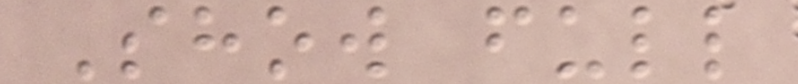Show full
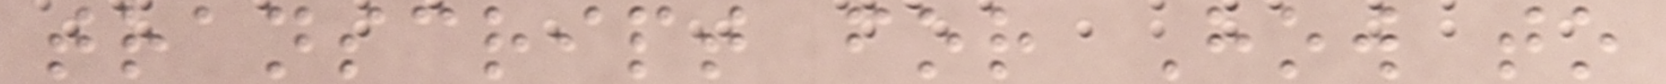transcript for How to
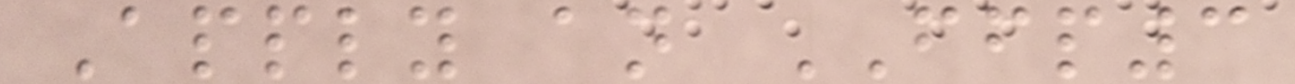Apply an FFP3
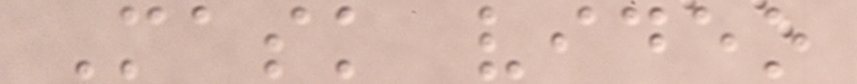Mask video
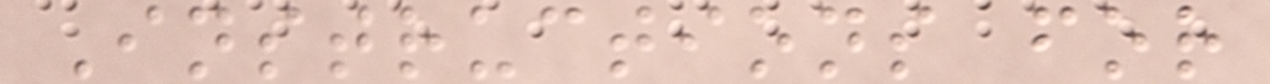Instructions for
